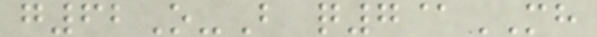g62O-B q7@MH
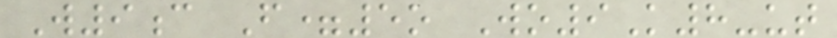W9c F=5o Wo9K8-ut
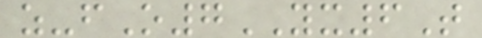z-fO7YX6T
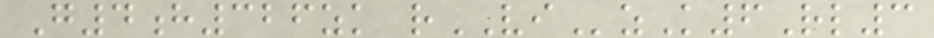G4h326zk rVIzK6Rl3
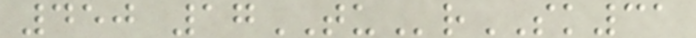450 17TUrSK31
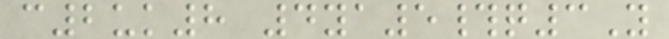c2uk8 4ya5#q3Y
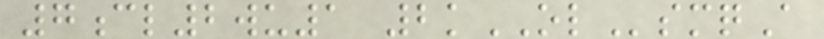7cl2wu1 2kOLsmqA
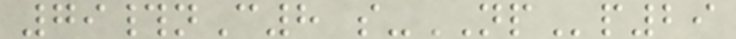79#nC8 s-NPp29
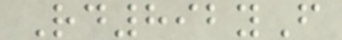Rd892yF
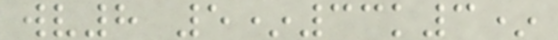wv8 5*33k3*
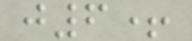j6+
